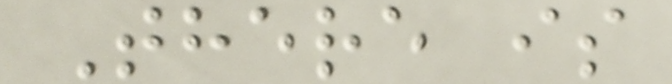There is
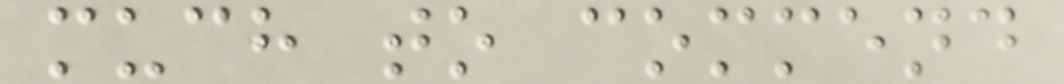much to commend
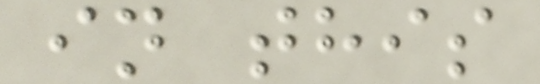in this
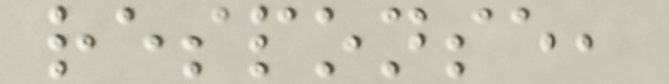response,
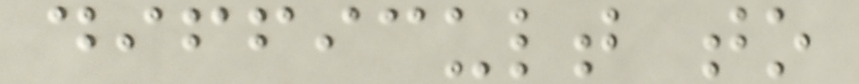difficult to
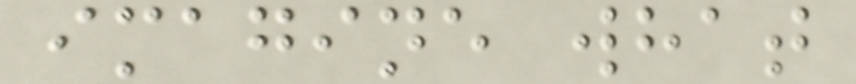imagine what
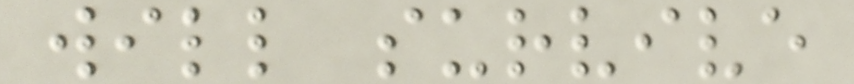will survive
